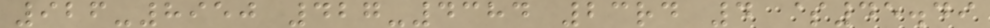926-8950 427-4384 23rd 4 $45.49
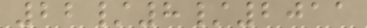22/8/2011
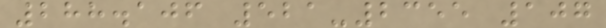288.106 521-2355 107
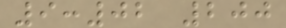9:02 200
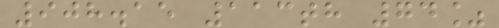908.15 113th 74%
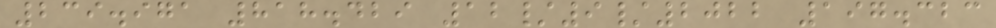239.971 818.429 12/9/2022 197.323
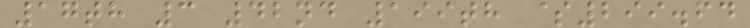17th 3 42nd 199th $299.64
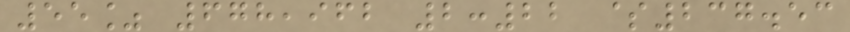55% 678,962 2:22 $237.53
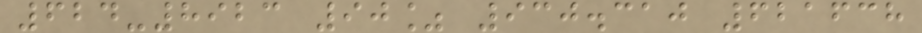624-8923 90% 930.310 621638
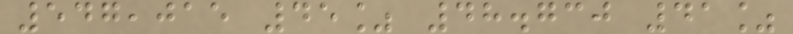547,015 45% 48.730 41%
